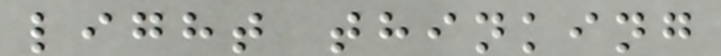light thinking
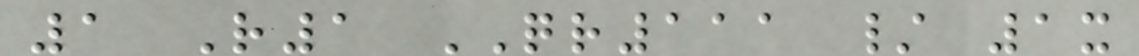1 R1 QR111 / 1x
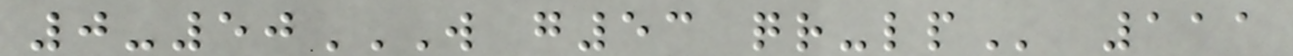0-50W G53 QR-LP 111
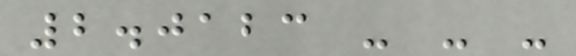2.0123 - - -
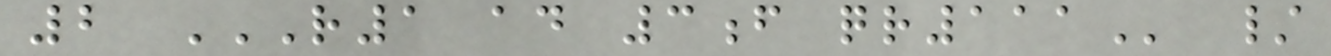2 R1 AD 3F QR111 /
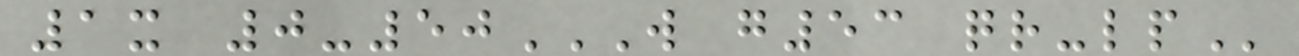1x 0-50W G53 QR-LP
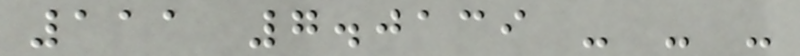111 7.0139 - - -
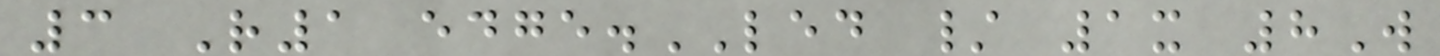3 R1 edge.LED / 1x 8W
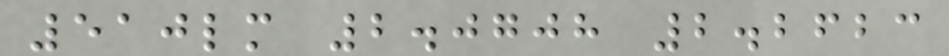510lm 2.0708 2.2623
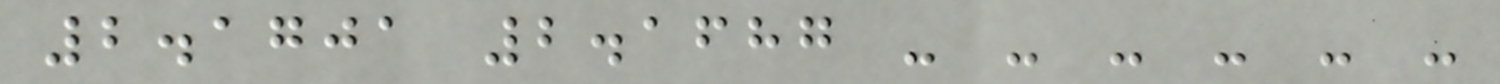2.1701 2.1687 - - - - - -
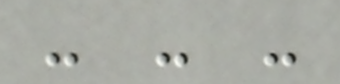- - -
